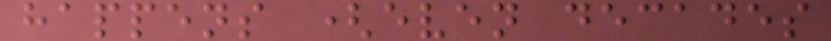happens (even decades
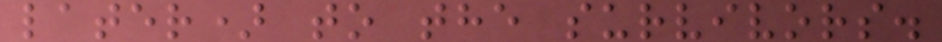later) to the survivors.
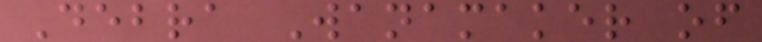Debra Wanamaker of
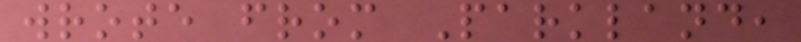wrote from Parkland,
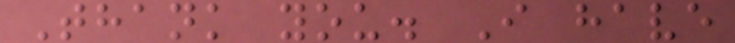Thank you. I have
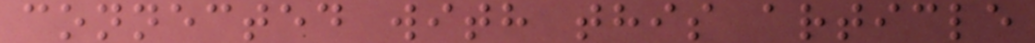connected with this article
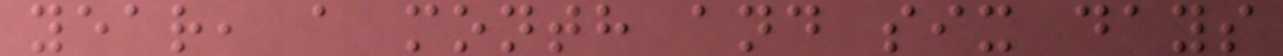year, a month and six days
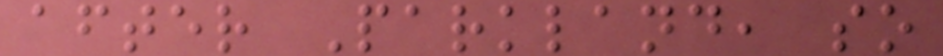after Parkland, so
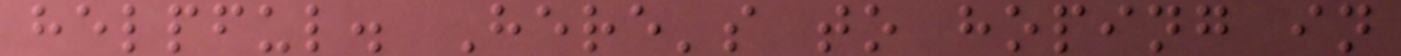helpful. Here's to hoping in
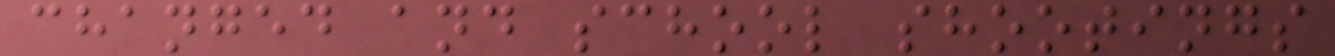changed and school shootings
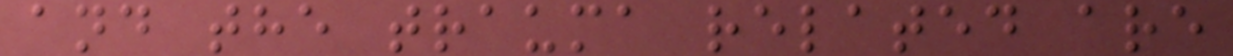and the trauma related are
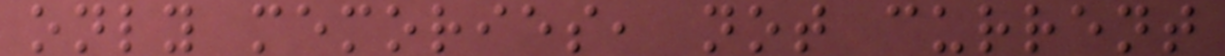only memories, not current
